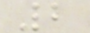2
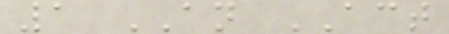1 AN ACT
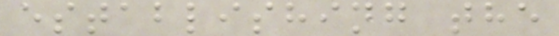establishing the
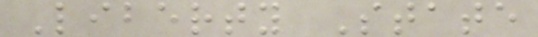Liberty State
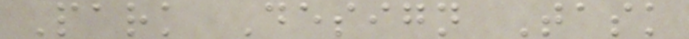Park Design Task
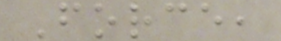Force,
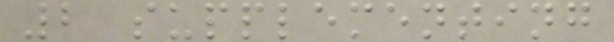2 supplementing
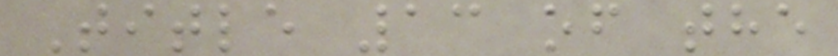Title 13 of the
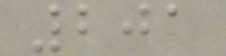201
